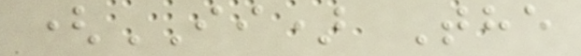(II) The
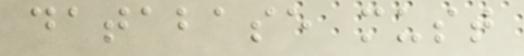database must
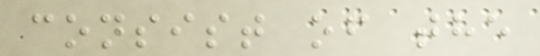consist of the
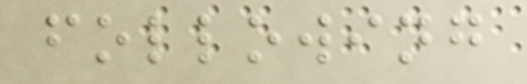following
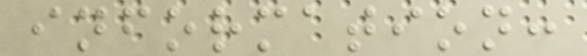information:
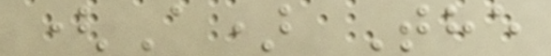(A) The
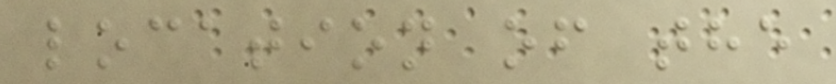location of the
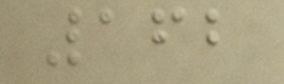162
